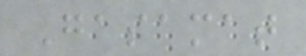Gasamat
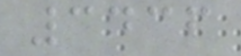3436
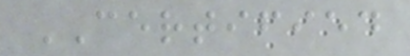CERTIFIED
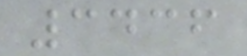3436
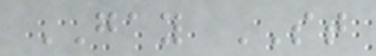GAY ST
